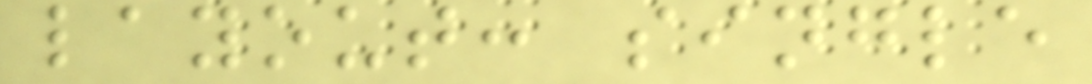layout: single
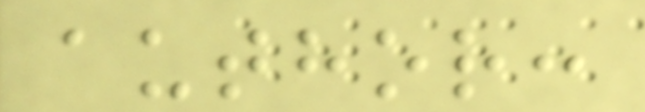author:
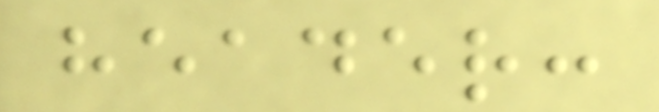header:
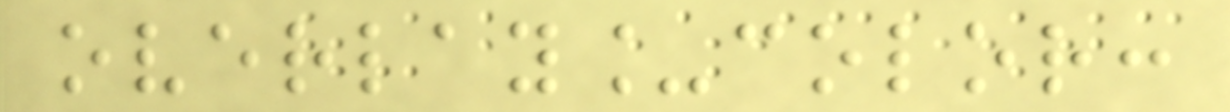overlay_color:
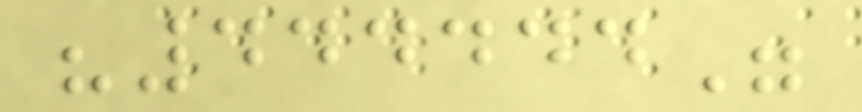"444444"
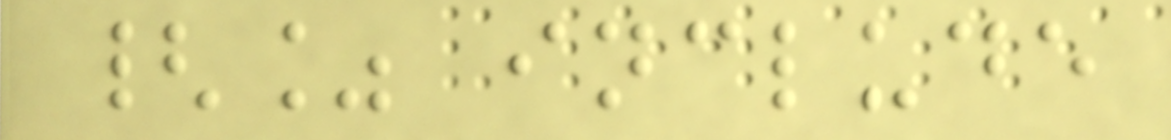{% include
